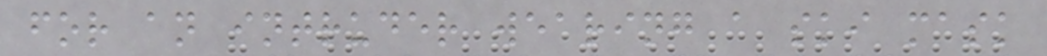for an intruder wearing a ski mask
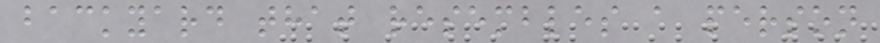backyard that resembles a person
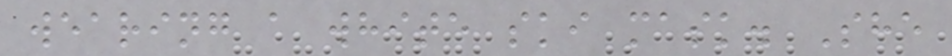wearing a white ski mask. She
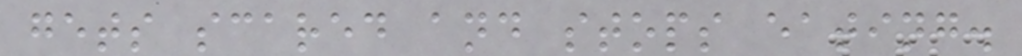gets scared and stops eating.
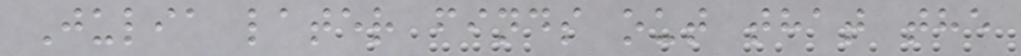Julia later finds out that the
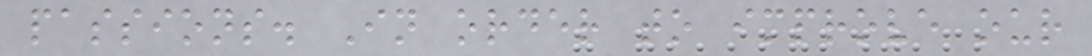passions. In order to improve our
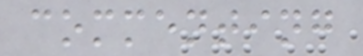commenting
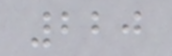220
